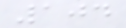104
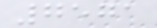7571
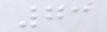73
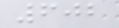602
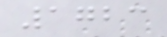1723
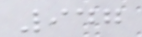947
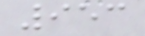953
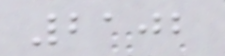2102
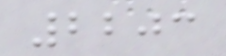2203
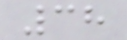38
